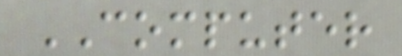COMPUTER
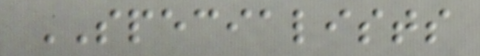SPECIALISTS
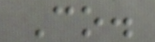Co.
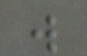w
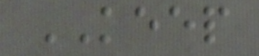KEEP
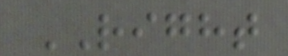RIGHT
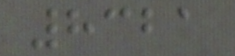8321
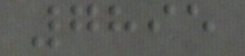7895
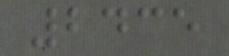2435
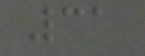31
